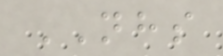NHS
